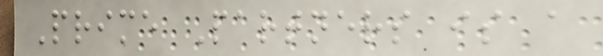Prime Partners is a
